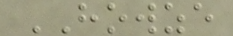HOWZE
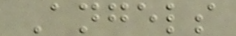Angels
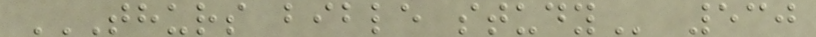THURS BIBLE STUDY 530
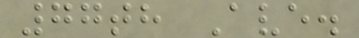77th Ave.
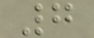7
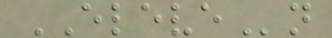ELEVEn
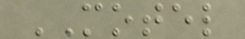MOTEL
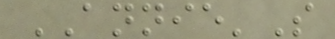ANNIE'S
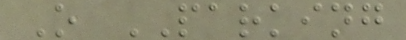O PARKING
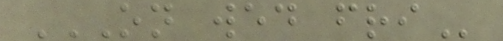ON WED FRI
